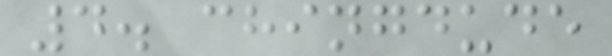4. chingdude
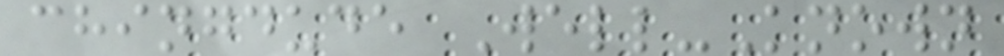chingdude Well-Known
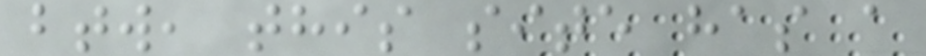btw, this site has a
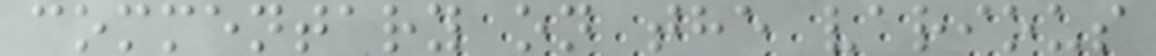commentary on the various
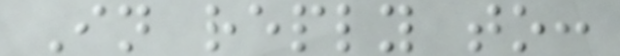In reply to:
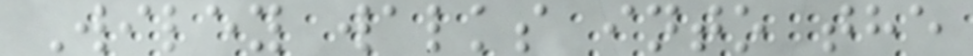Wiley walks into the
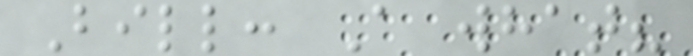Bill: A what?
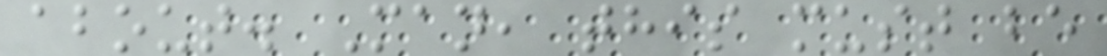about. Man, this must be
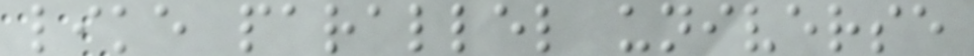like parallel universe
